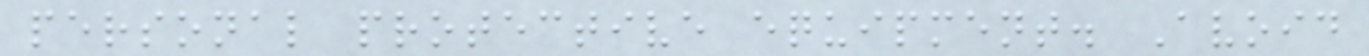personal protective equipment. Avoid
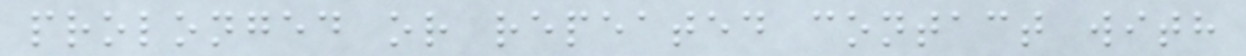prolonged or repeated contact with
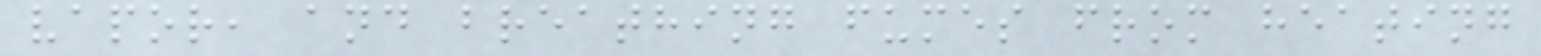vapor, and breathing fumes from heating
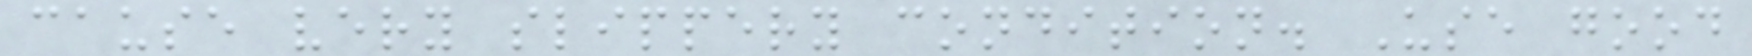cause very slippery condition. Use good
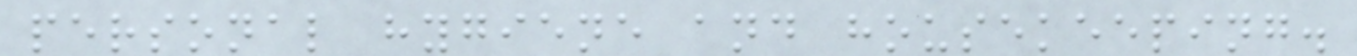personal hygiene and housekeeping.
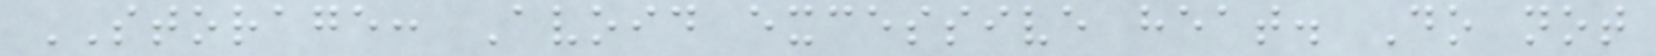STORAGE: Avoid excessive heat. Do not
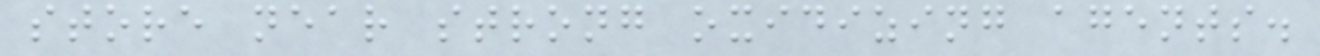store near strong oxidizing agents.
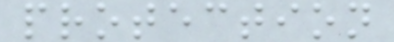protection
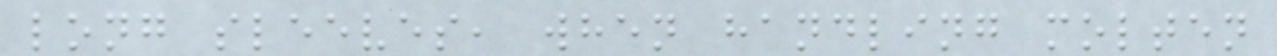long sleeves, when handling molten
